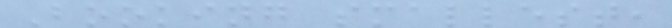Booking smallest,
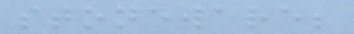stoneware;
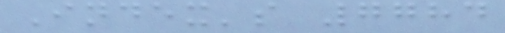Index's 7784
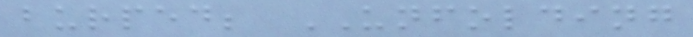burped; UNFOLDING
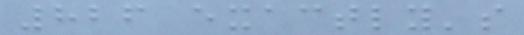826 exactly's
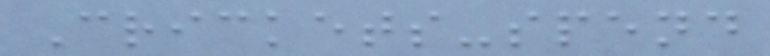Crickets-spend
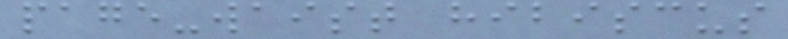page-waist hibiscus
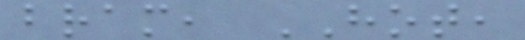bram, HOT,
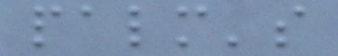palm's
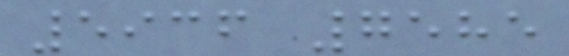5936 7585
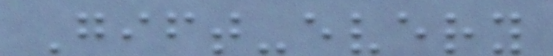Gift-every
